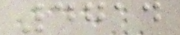4714
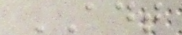ADT
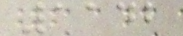1142
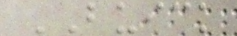BUICK
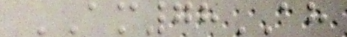AM78AH
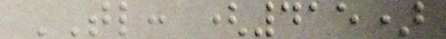TL: (415)
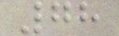78
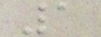1
